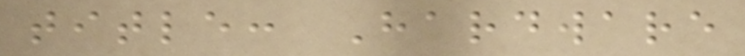title: Hardware
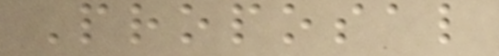Proposal
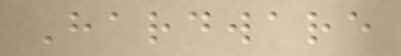Hardware
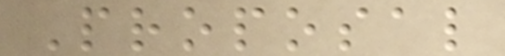Proposal
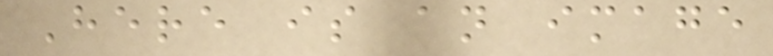Here is an image
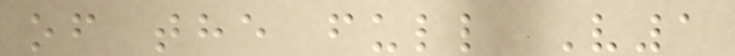of the full V1
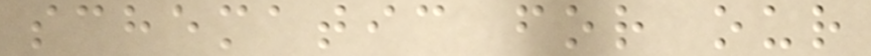schematic for our
